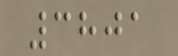3801
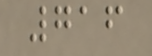716
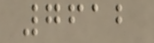7612
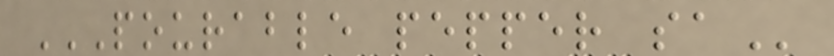POURABLE PEPPER SA
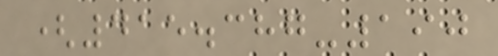(415.387-190
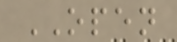OPEN
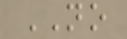NO
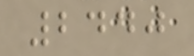2440
